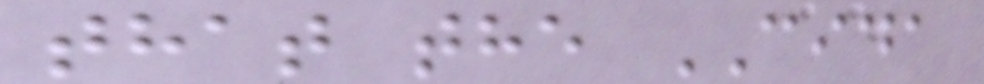that the CIDA
